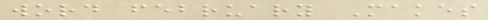word february Makes
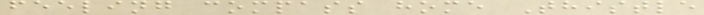feeling compass home Thistle
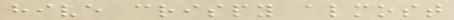hive crispy almost
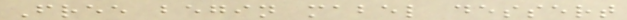Free begin mabel dessert
